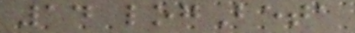14 logBeta
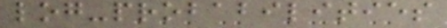log-probabilities
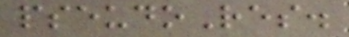pseudoRes.
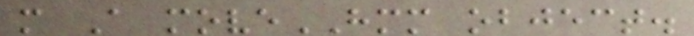m A moveHMM object.
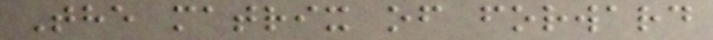The matrix of forward
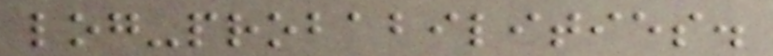log-probabilities.
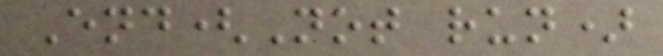End(Not run)
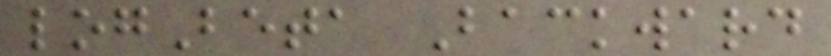logBeta Backward
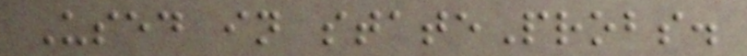Used in stateProbs.
